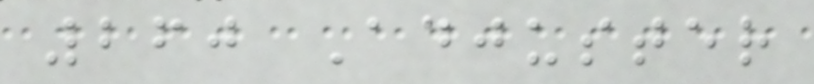260 Adjuster
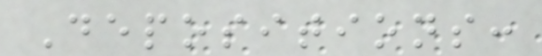Depositions:
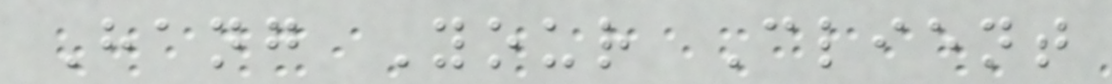Hang Your Client
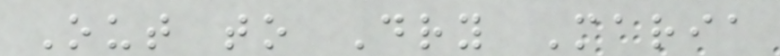Out to Dry Maria
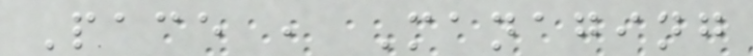Pace , Managing
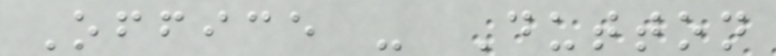Office - Dutton
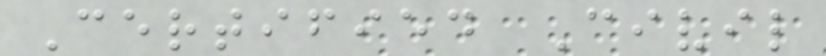Certified Civil
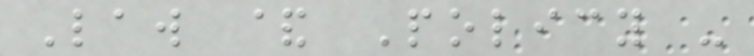Law & Policy -
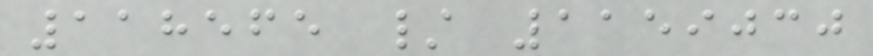118565 / 1159030
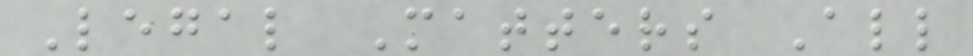Legal Matters All
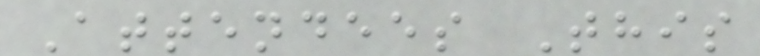Attendees This
